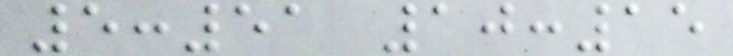5:51 10:15
